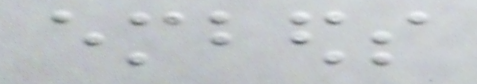embeds
